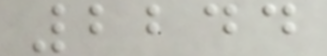2244
